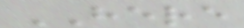HERE
